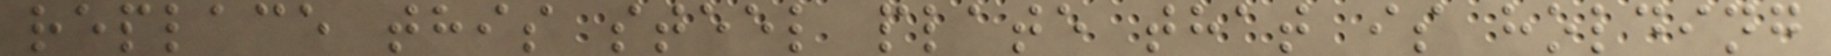replace this steel plate that is holding
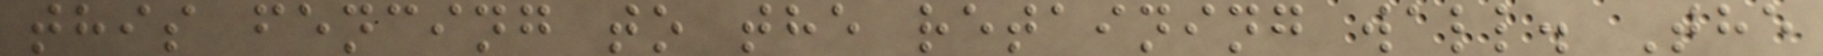this fencing to the retaining wall. The
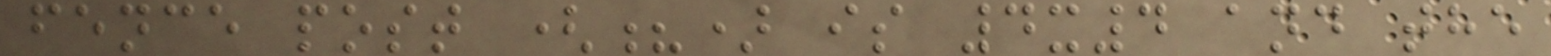fence post (?) is 4x4 and the
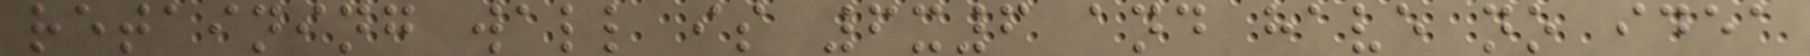retaining wall is 6x6 and have no idea
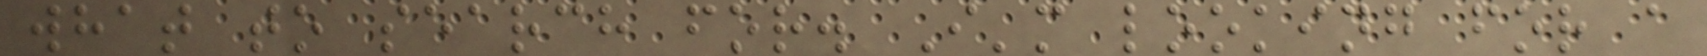what to search for. I'm looking for a
